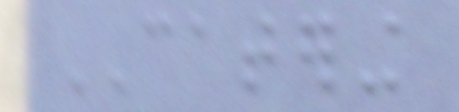CATERING
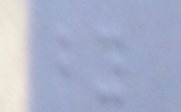by
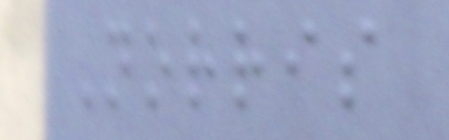Norris
